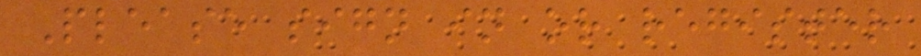Please sign in or register
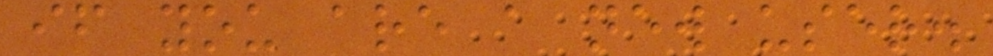if you are a new user.
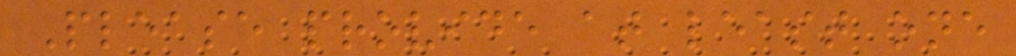Please provide at least one
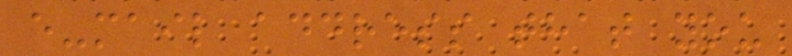e-mail address that you
